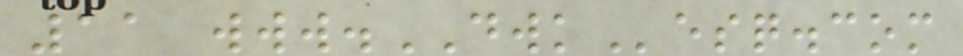11 www.DWKesq.com
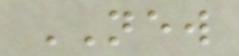NEW
